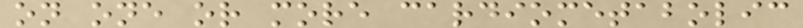on one or more cardiometabolic
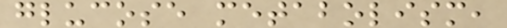glucose metabolism,
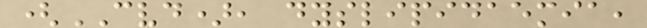(CVD), dyslipidaemia,
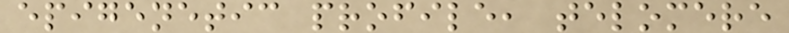epigenetic profile, telomere
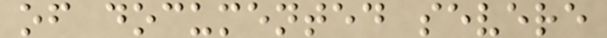of documented severe
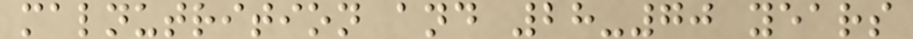malnutrition and 28-70 years
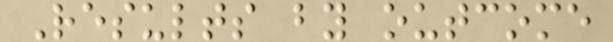Results by outcome
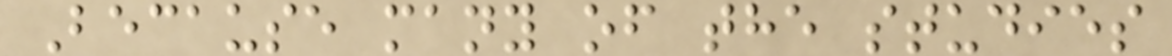Because many of the studies
